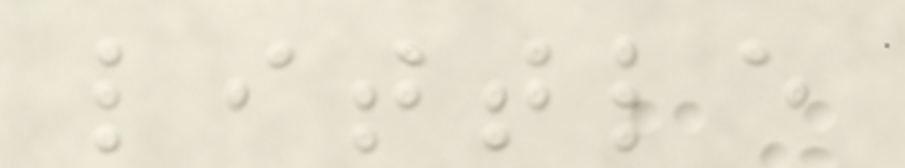little
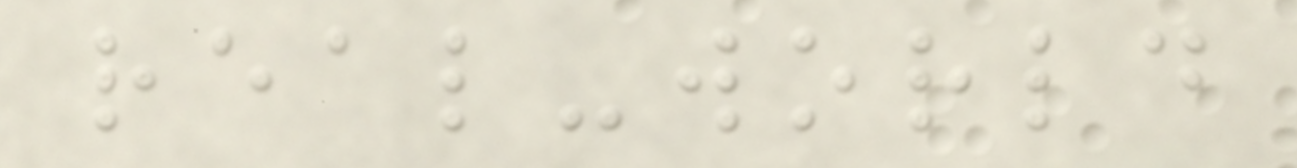real-world
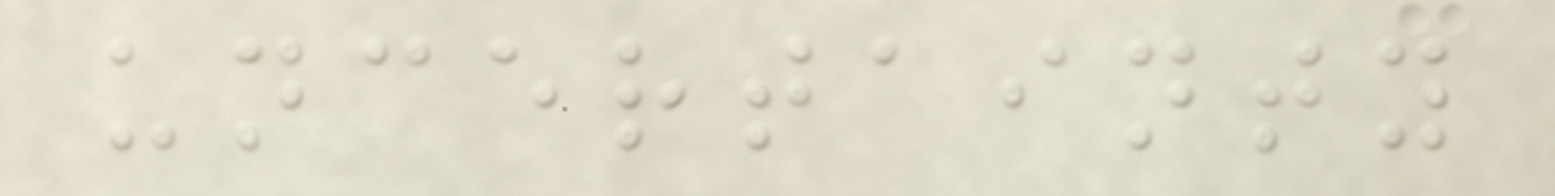uncertainty
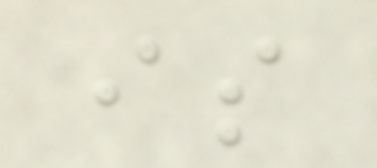is
